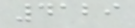4129
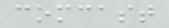comcast
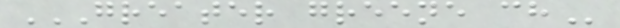GREATER GREENE CH
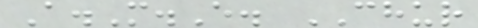A.M.E. CHUR
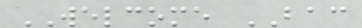WELCOME BAC
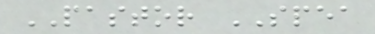PASTOR SPEA
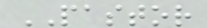PASTOR
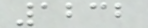1232
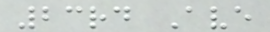23rd Ave
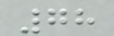78
